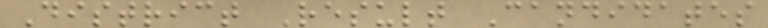District Result Candidates
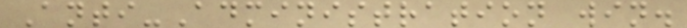Anti-Administration win.
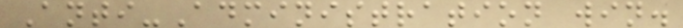Anti-Administration win.
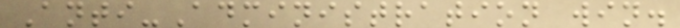Anti-Administration win.
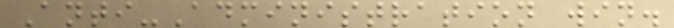Anti-Administration win.
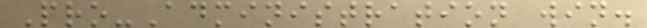Pro-Administration win.
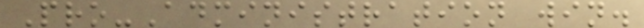Pro-Administration win.
